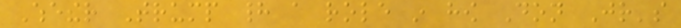Whether Trump had a role in how Don Jr's
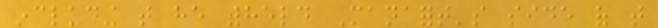including that he withheld Manafort's side of that
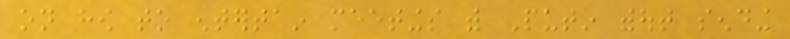on how to entertain meetings with Putin without sending
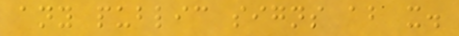any public signs about it.
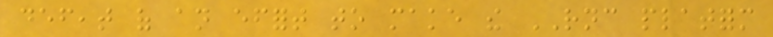defeat of an effort to make the RNC platform
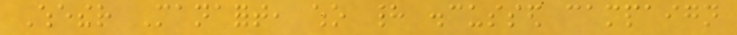Whether Manafort, who had discussed campaign
